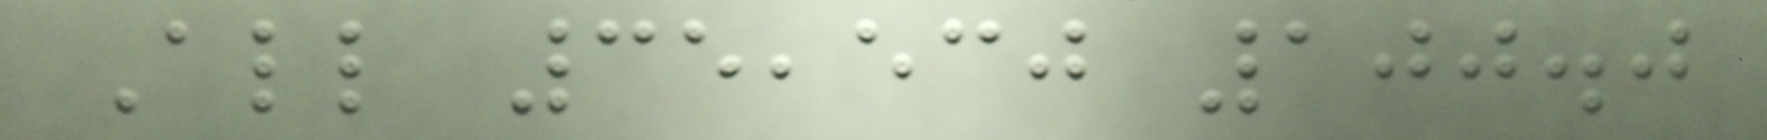All 35,530 100.0
